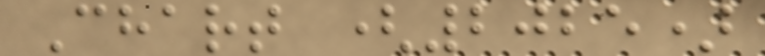Chart (2025)
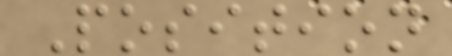Position
